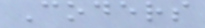Coders
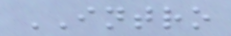INTRO
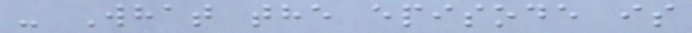- What the episode is
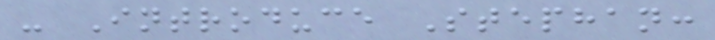- Introduce Stephan:
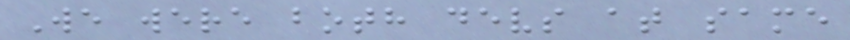We were both devs at same
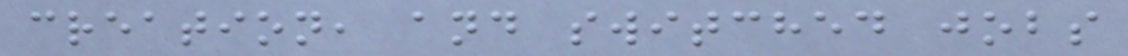creation, and switched jobs
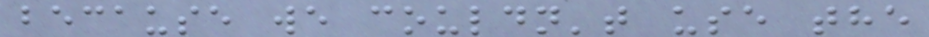because we couldn't use the
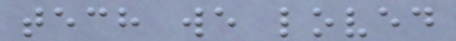tech we loved
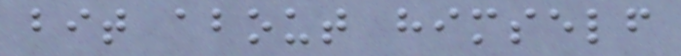bit about himself
